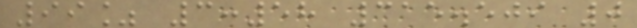99% 3:58 315.509 0
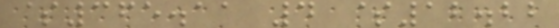$365.11 4 $12.22
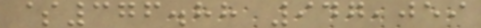$376.88 947,059
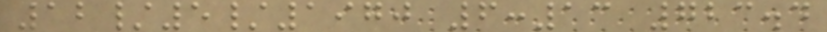12/5/1970 6:13 723.4
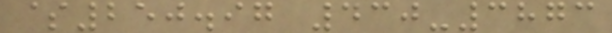$250.97 430-3873
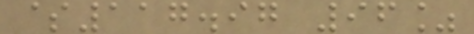$117.97 96%
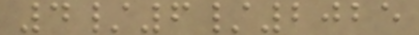4/6/2025
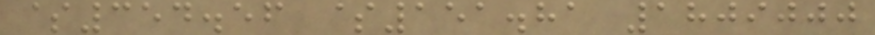$354.56 $151.81 1809000
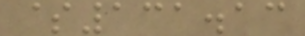$131.13
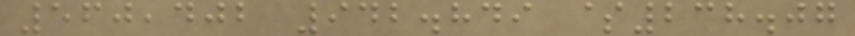560,402 942.849 $238.07
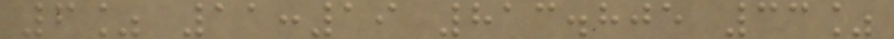6% 11:19 813.805 33%
